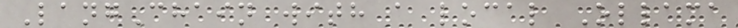LangChain with a local Ollama
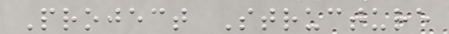Project Structure
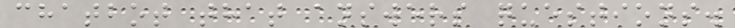chatbot that answers questions.
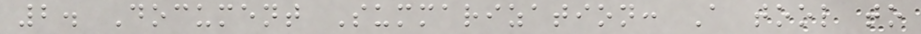2. Document Summarization: A tool to
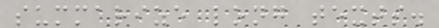summarize long texts.
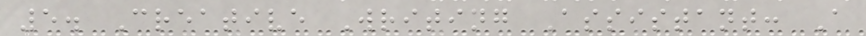5. Creative Writing Assistant: A
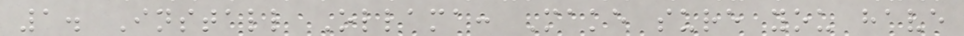1. Install Ollama: Make sure you have
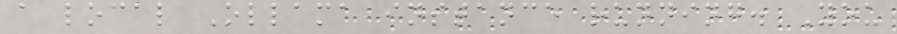a local Ollama instance running. You
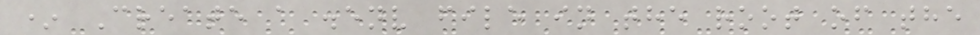* Create a .env file in the root of the
